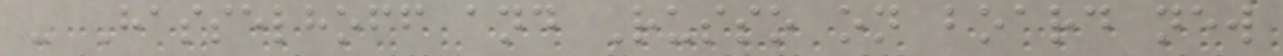- Hasselhoff and Russo on board new
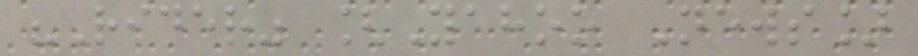"Rider" [Yahoo News]
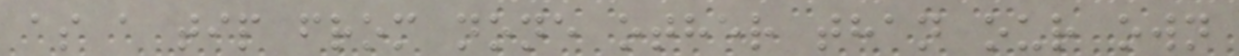as a tip from none other than our own
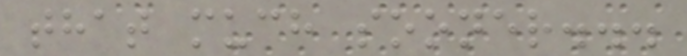that much sooner...
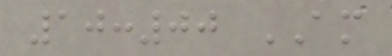10:00 AM
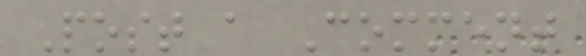Post a Comment
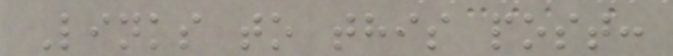Links to this post:
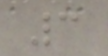3
